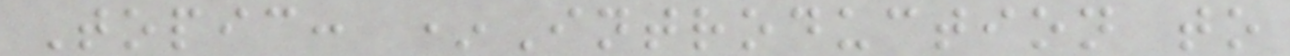Topic: *Introduction to
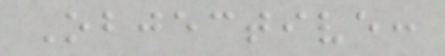Objective:
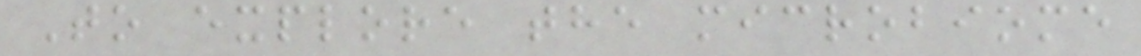To explore the microbiome
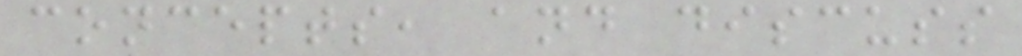concepts, and discuss
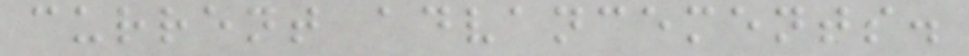current advancements.
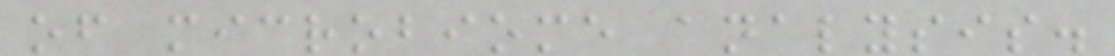of microbiome analysis.
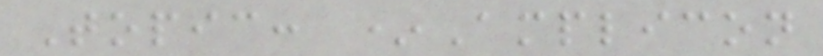Topic: *Amplicon
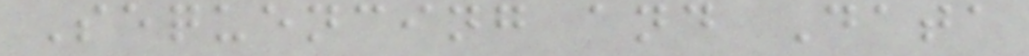Sequencing and Data
